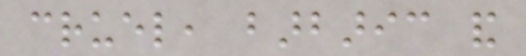cruel, barbaric and
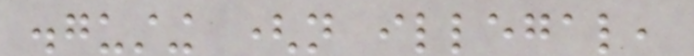disgusting (not illegal,
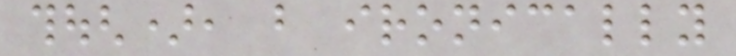though), but ironically
